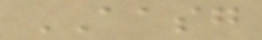AASG
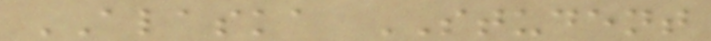ALASKA STUDENT
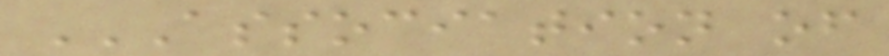ASSOCIATION OF
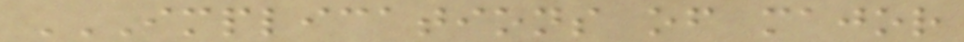IMPLICATIONS OF MAJOR
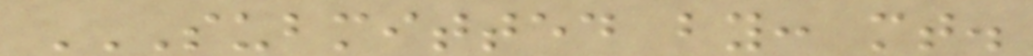SUBMITTED BY: MT.
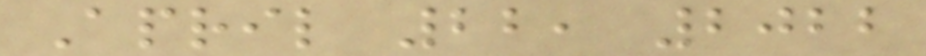April 22, 2022
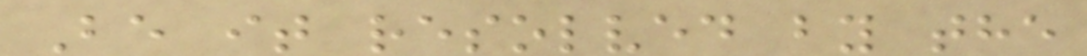Be it resolved by the
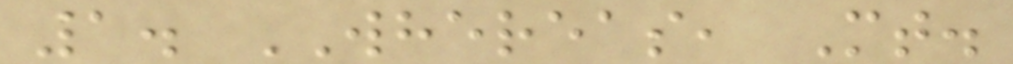1. WHEREAS, Mt.
